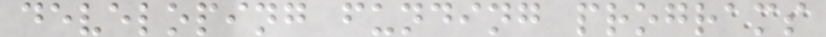developing funding programs
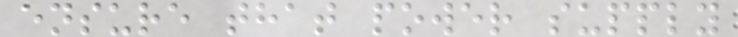ensure that power supply
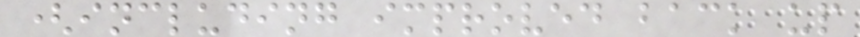(including improved back up
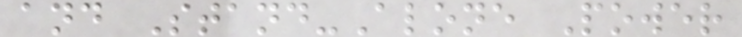and Stand-Alone Power
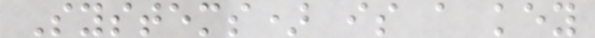Systems) is a key
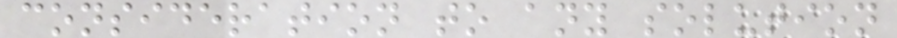consideration to any solution
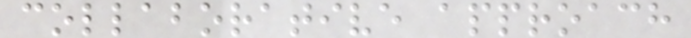collaborative approach
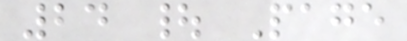24 | Page
